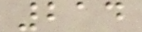214
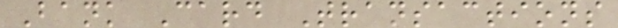Bank Card Transactions
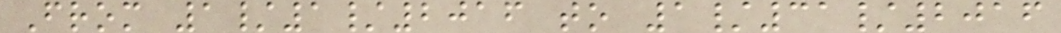From 1/1/2016 to 1/31/2016
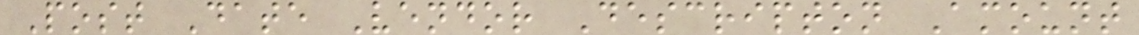Post Date Vendor Descripton Amount
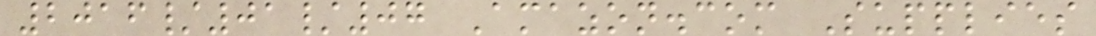2016/01/07 Amazon.com Supplies
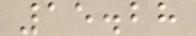15.28
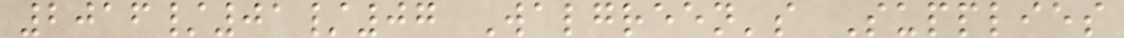2016/01/07 Walgreen's Supplies
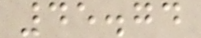45.74
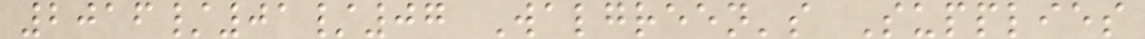2016/01/07 Walgreen's Supplies
